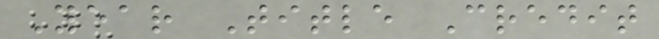Year Title Credit
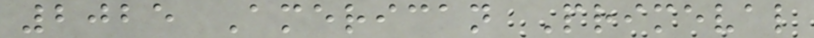2025 American Primeval
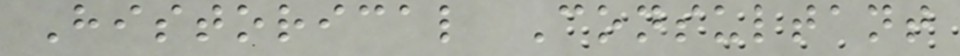Historical Consultant
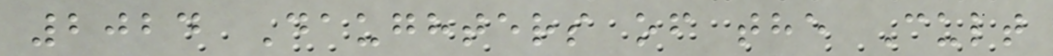2024 Daughters of the Cult
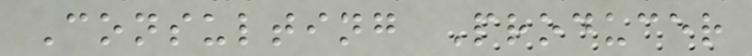Consulting Producer
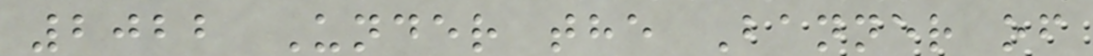2022 Under the Banner of
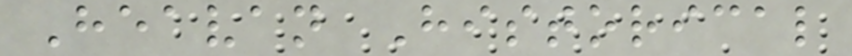Heavan Historical
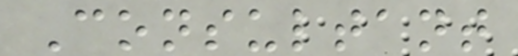Consultant
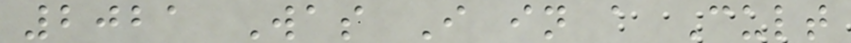2021 Was I in a Cult
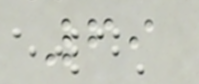69
